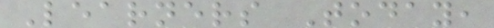Learners Today,
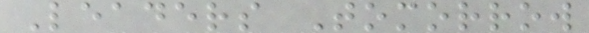Leaders Tomorrow
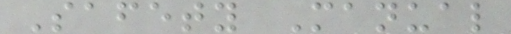Safety Manual
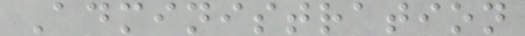Administration
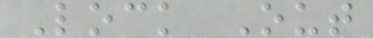Lock Out
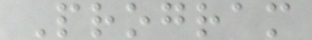Program
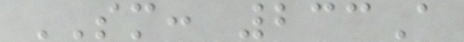SM: 233A
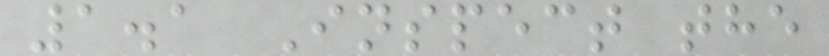1.1 Inspect the
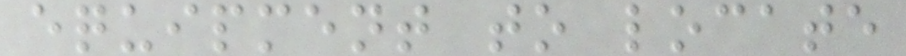equipment to locate
